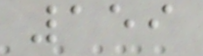159
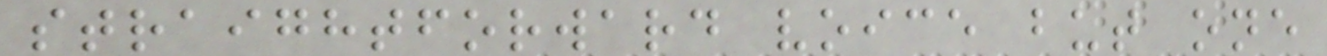straightforward voice but one
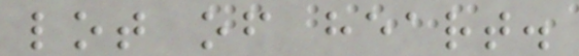lot of heart.
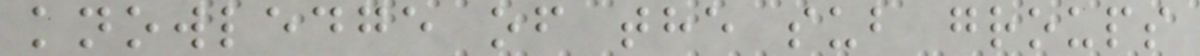knowledge of the sub groups
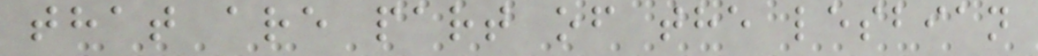that are part of the lesbian
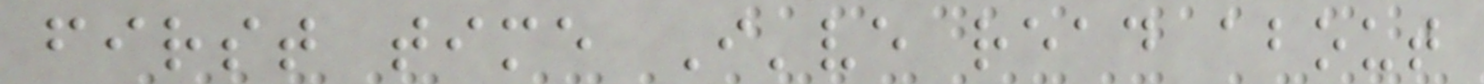first time I've read about
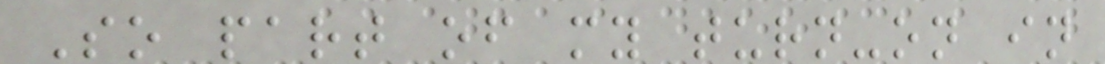So part of my turn-on in
